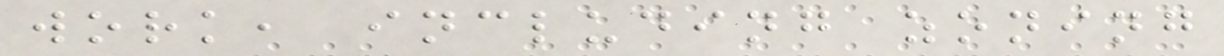work, including zoning
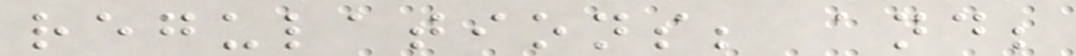regulations; and;
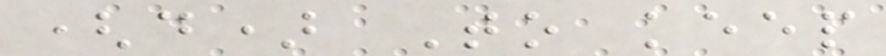(d) To keep
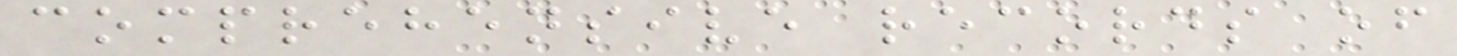comprehensive records of
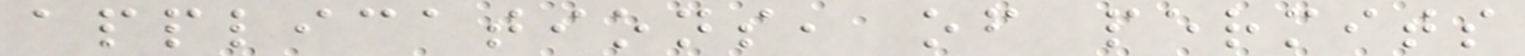applications, of permits
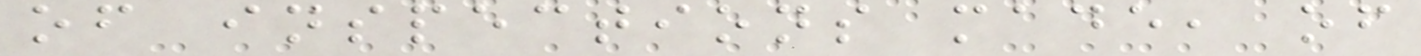of inspections made, of
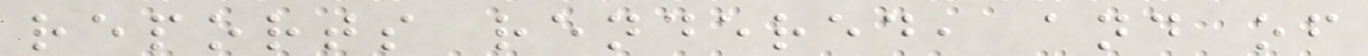reports rendered, and of
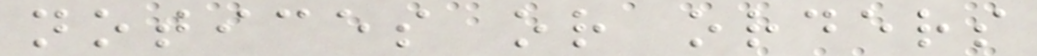notices or orders
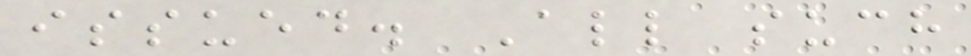issued. All such
